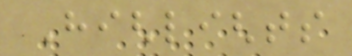Highlights
